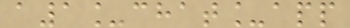a1_chat_app
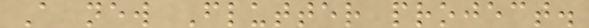A new Flutter project.
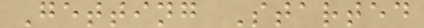Getting Started
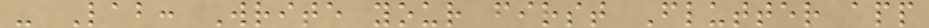- Lab: Write your first Flutter app
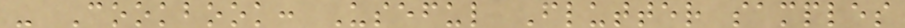- Cookbook: Useful Flutter samples
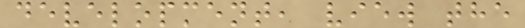development, view the
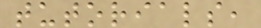tutorials,
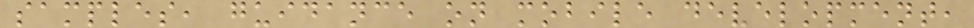samples, guidance on mobile development,
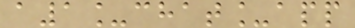a1_chat_app
